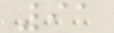91
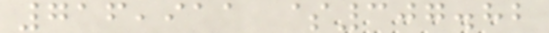716,911 $307.82
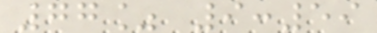77% 9:59
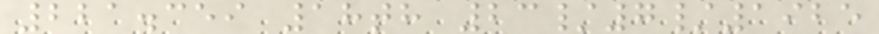221.359 18th 23/7/1925
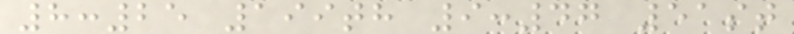8:25 199th 9:47 51st
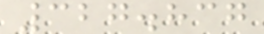327.837
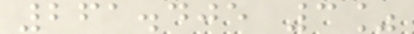261.405 3%
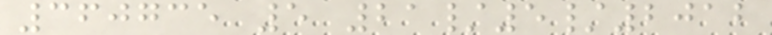360735 5 21/5/2012
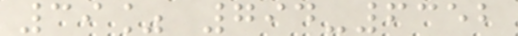39% 794-6352
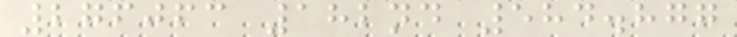276063 182nd 584.877
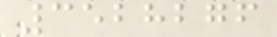3528276
